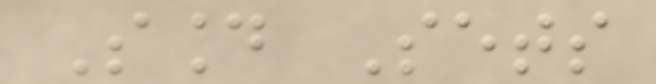Sound Sets
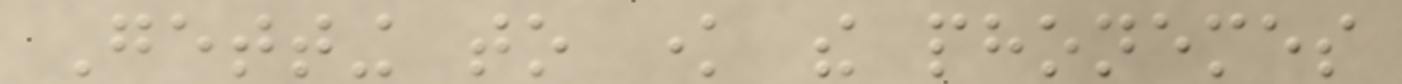Getting to know the phonemes
